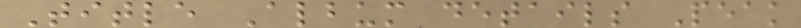Title Album details Peak
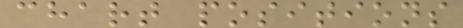chart positions
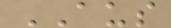AUS
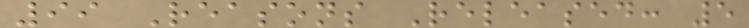99 Reasons Released: 5
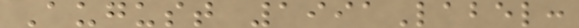August 1991Label:
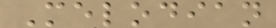Melodian
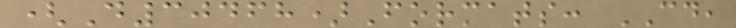(D30468)Formats: CD,
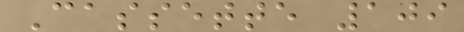Cassette 109
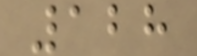128
